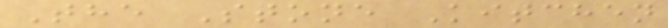The Stone Kitchen
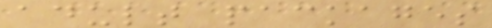adult packages
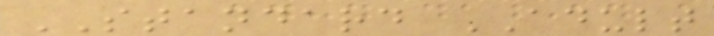STANDARD ADULT
